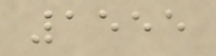1555
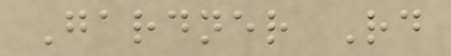Gardner Rd
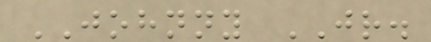JOHNNY JR.
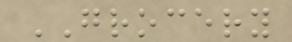GROCERY
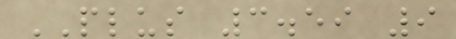PLUS 3.59 9
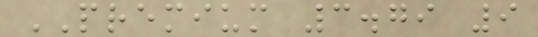PREMIUM 3.79 9
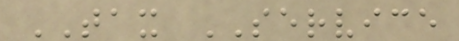TAX SERVICE
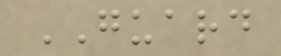GUARD
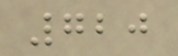720
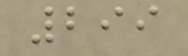299
